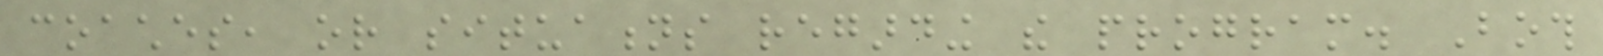coaches, or situations regarding the program. Both
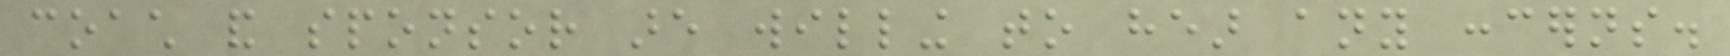coach and sponsor are willing to hear any concerns.
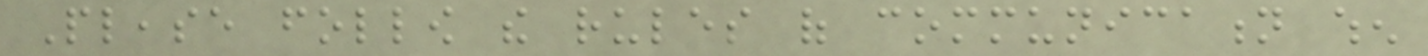Please follow the rules of communication when
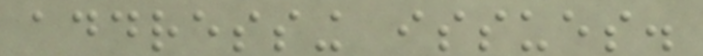addressing issues.
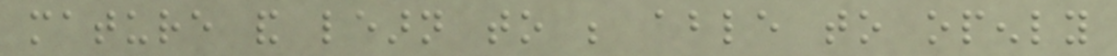mature and learn to be able to openly
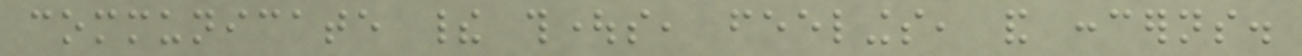communicate their thoughts, feelings, and concerns.
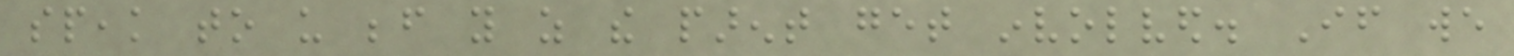speak to us before you as the parent get involved. If we
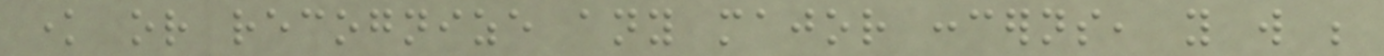know or recognize any major concerns, you will be
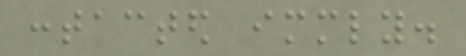contacted immediately.
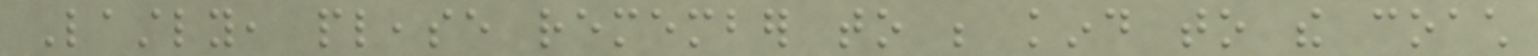Lastly, please remember to be kind to the coach
